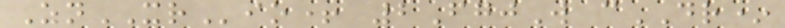ZnXRio+ 2FgjW cDR*
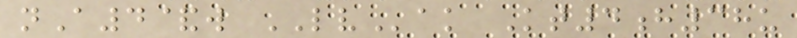nA4&w LVak Kt4h38u
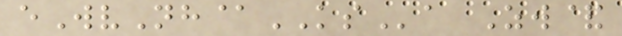eWvNh@KSa Zw&
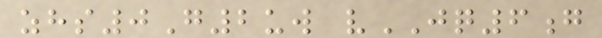zhs0G2uw vJQ6g
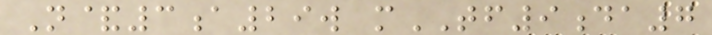N&3a29w mTF9da7
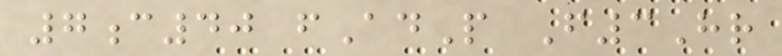7c40 fAdP F3Hr
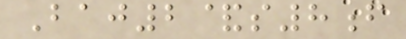Baj2&s8f
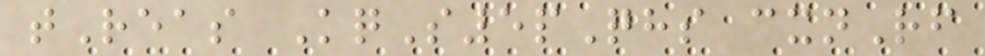tReas KqS5pQhs cxnRf
